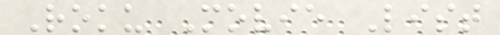Roku Movie List
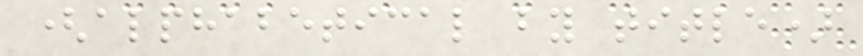(alphabetical by title)
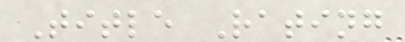Title Rating
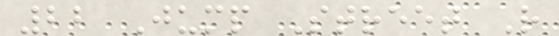22 Jump Street R
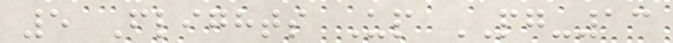5 Flights Up PG-13
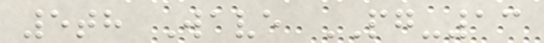5th Wave PG-13
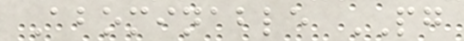Abominable PG
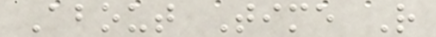About Time R
